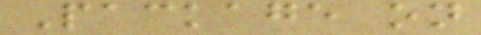Package on
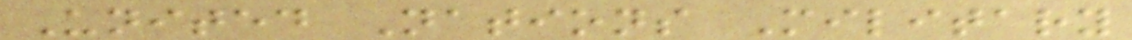United Nations Military
